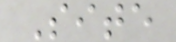Site
